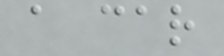a car
